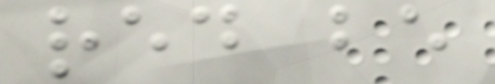red be
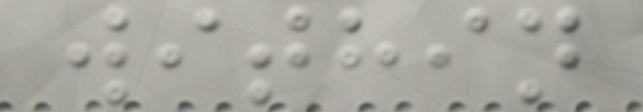within
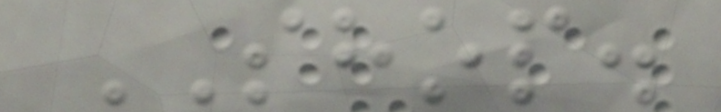SHOP.
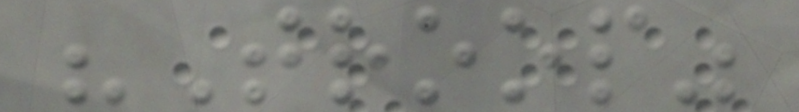"Troop"
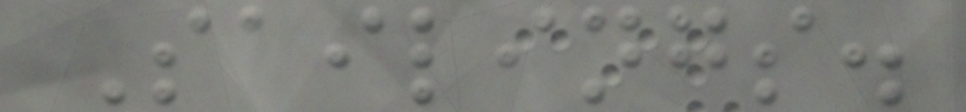Sailings.
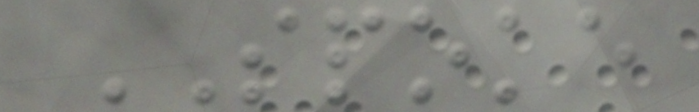SPOKE
